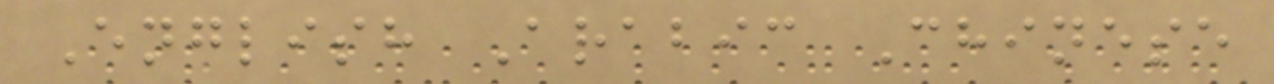English Arabic Chinese
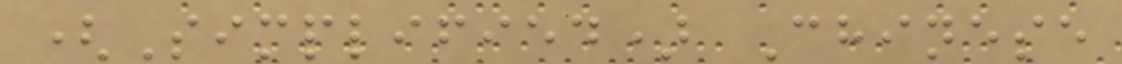(Simplified) Chinese
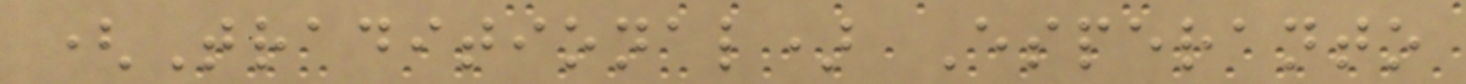(Traditional) Esperanto
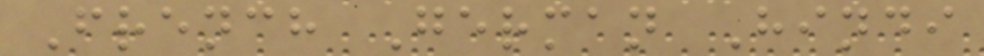French German Hindi
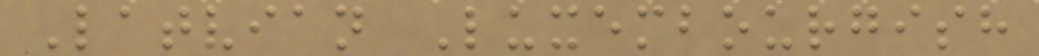Latvian Luxembourgish
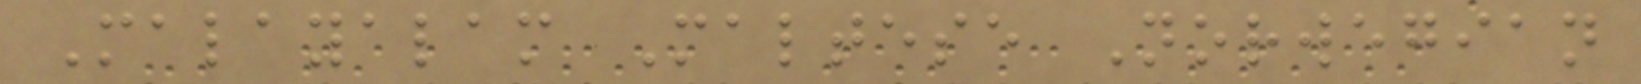Malayalam Maltese Norwegian
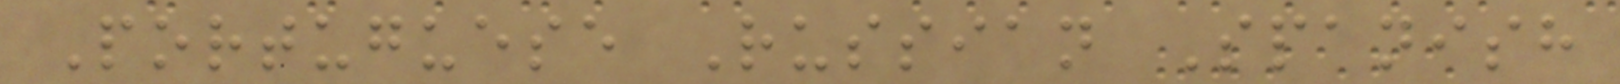Portuguese Russian Spanish
